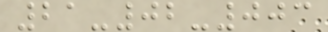21-02-003
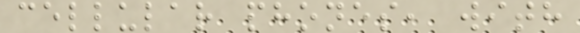cellular phones, with
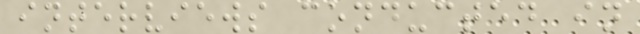interviews conducted in
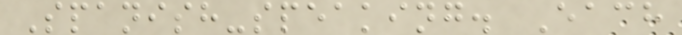Spanish-speaking. Each
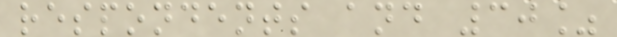respondents and 30%
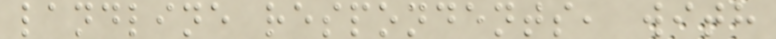landline respondents, with
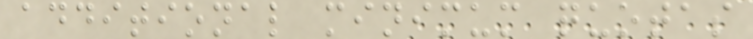additional minimum quotas
